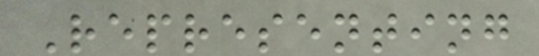Representing
